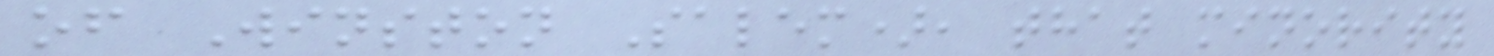of Winston Salem), that minority
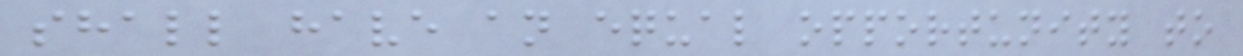shall have an equal opportunity to
